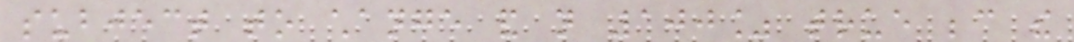subject to change and not 100% true because the
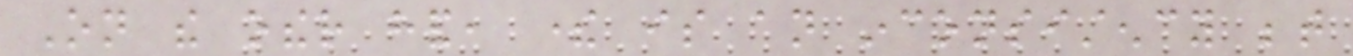On the other hand, there is an inconsistency between
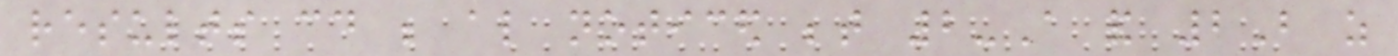results could be also noticed between 2-A and 2B as
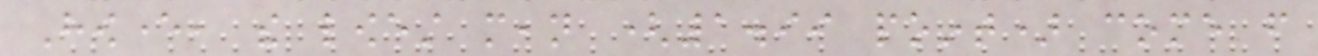However, the lowest mean (1.99 point) come from
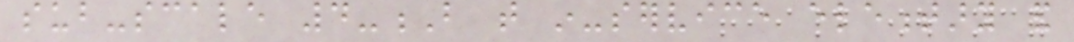sub-scale 4-B that in-service elementary and
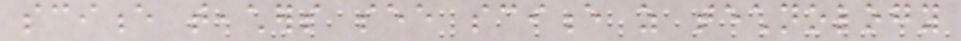science teachers see science as technology
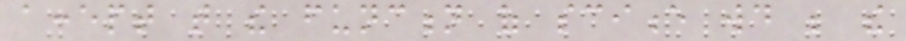accept that the function of science would be the
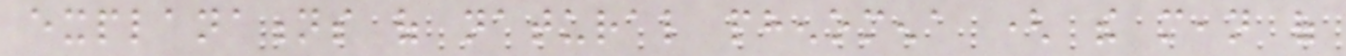explanations of natural phenomena ( the mean of
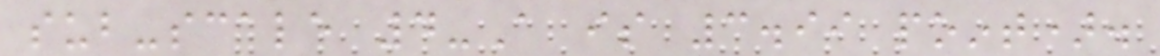sub-scale 4-A is 3.99 point).
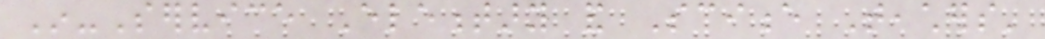In-Service Elementary and Science Teachers'
